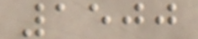1500
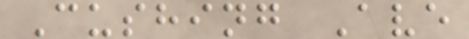Cushing Ave
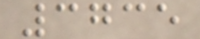3735
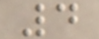4
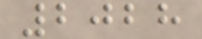2028
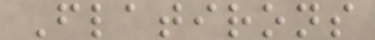Flatirons
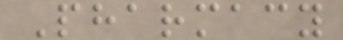Pharmacy
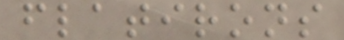flatirons
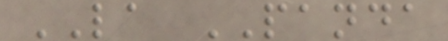LA PANDA
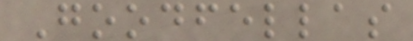Goodfellas
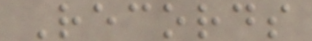Records
